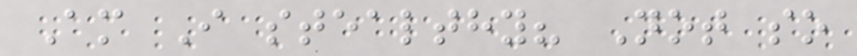Am I stealthy? Not so
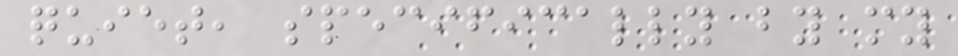quiet, specifically by my
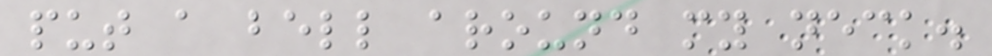put a bell around my neck.
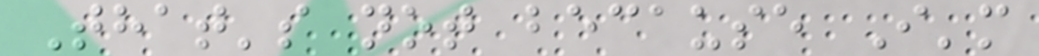That's not because I'm
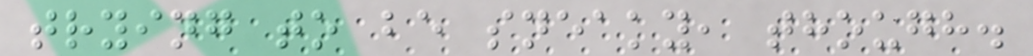trying to be sneaky, though.
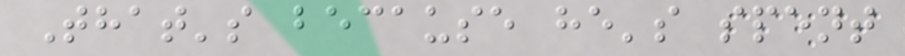That's because he's spent
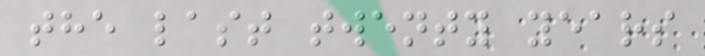the last twenty years
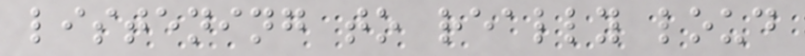listening to really loud
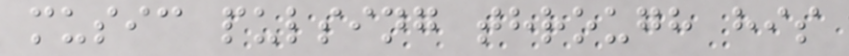music pulsing through his
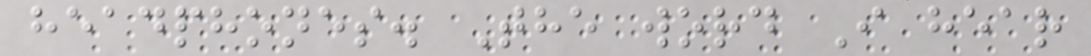headphones. The word I hear
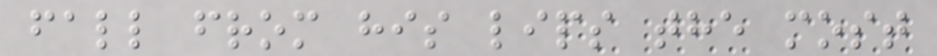fall from his lips the most
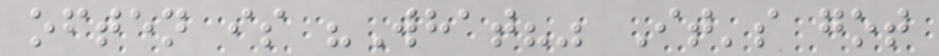often is "What?" It's got
